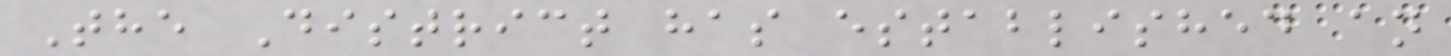The District has established an
